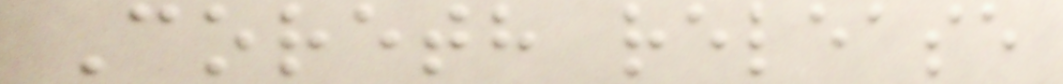Coreth release
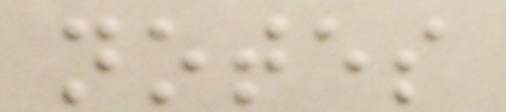notes
